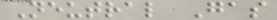Neutral Gas
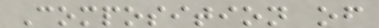Composition of
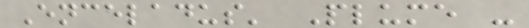Enceladus' Plume -
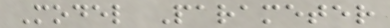Model Parameter
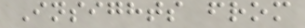Insights from
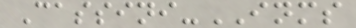Cassini-INMS
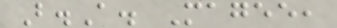B.A. Magee,
